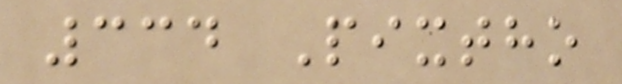334 Pixtho
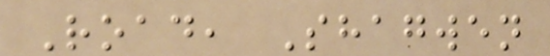Road, Shagwen
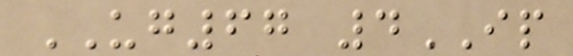UG67 4IP
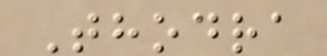Thodra
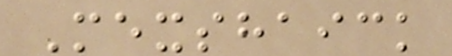Mexshaick
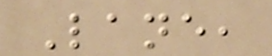Lane,
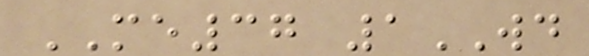ME37 1WD
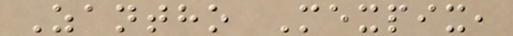Zantho Mexpix,
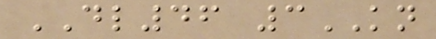DL46 3KN
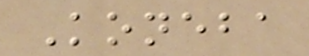Koneba
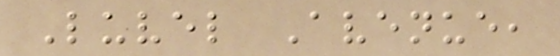Luvel Avenue,
